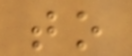to
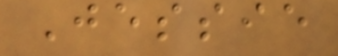Jessie
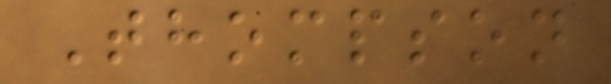Thompson
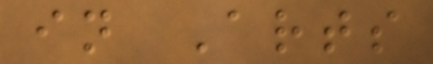in Arts
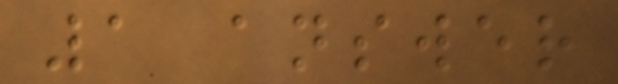1 answer
